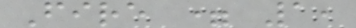Fire = 1,
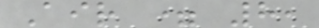Air = 8,
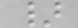}
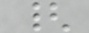{
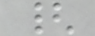{
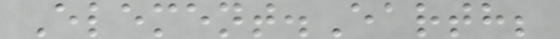Element.Earth;
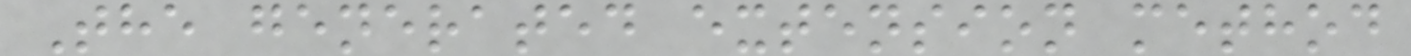The generated extension method
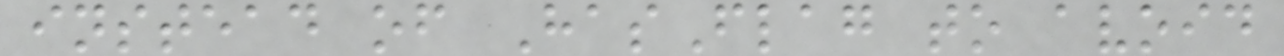instead of HasFlag to avoid
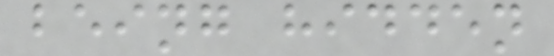being hidden
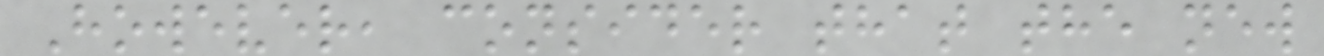However, consider that the new
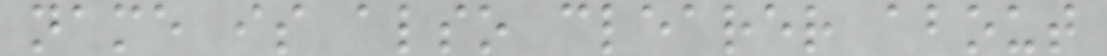name is also clearer about
